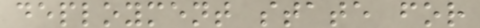deployment state for
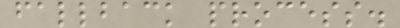fallback process.
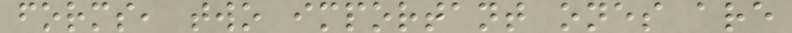forms, two important ones are
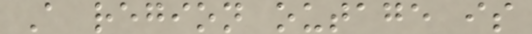A region outage is
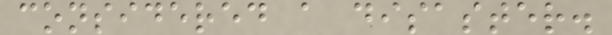considered a disaster.
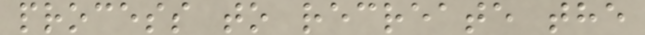process to recreate the
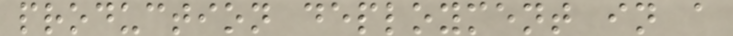production deployment in a
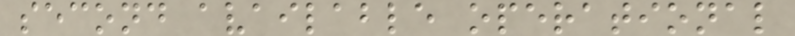second available operational
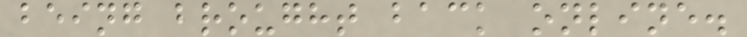being brought back online.
